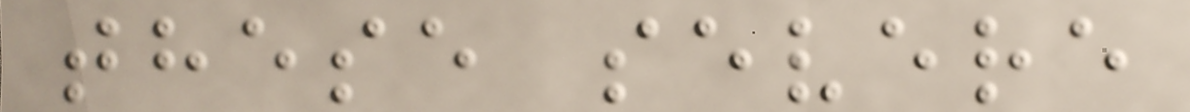these severe
